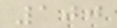100
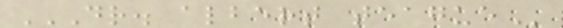DR. ALBERT TEAGUE
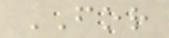FOR
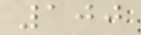100
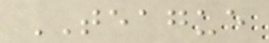TEAGUE
